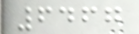6467
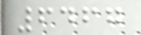6467
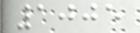1005
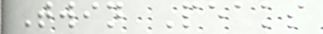Twin Peaks
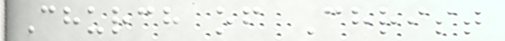Church of Christ
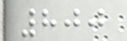800
